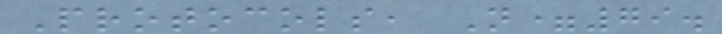Protocols, N=79.
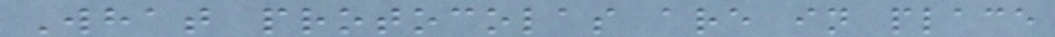What protocolas are in place
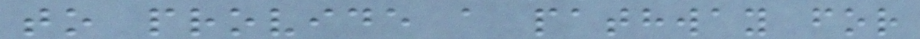to provide a pathway for
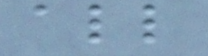all
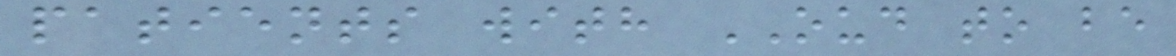patients with OUD to be
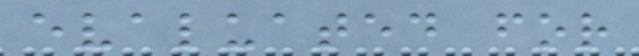evaluated for
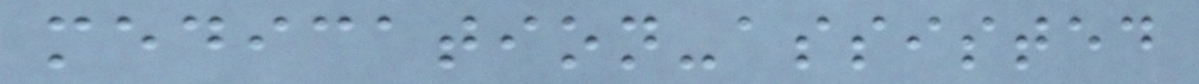medication-assisted
